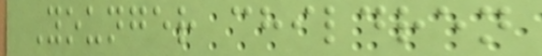Younger children
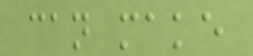can make
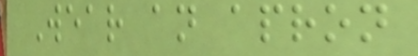Wear an apron
